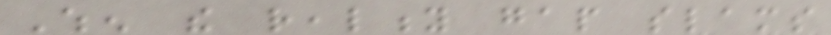When the reality gap slams
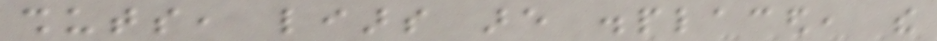shuts, liars are displaced, the
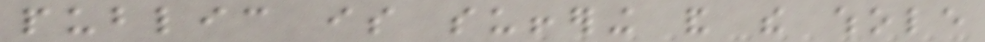public is suffering and the whole
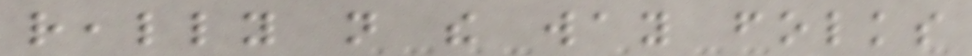really not the way folks
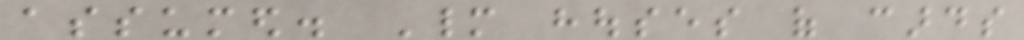assumed. Many houses of cards
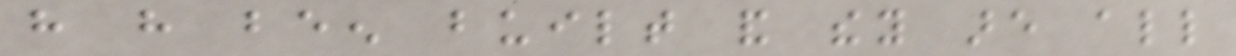have have been built and they are all
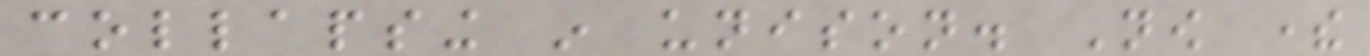collapsing in unison. Now there
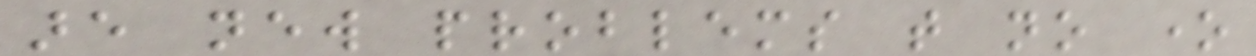are new problems that no one
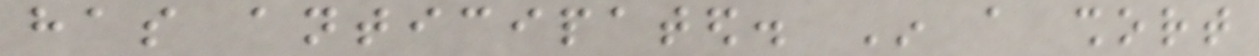has anticipated. In a short
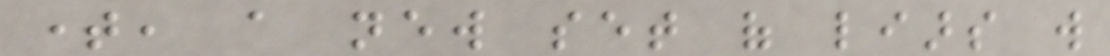time, a new set of liars will
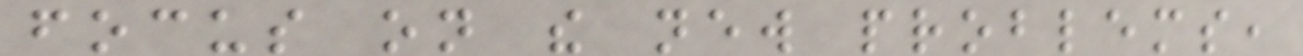focus on the new problems,
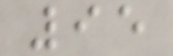95
